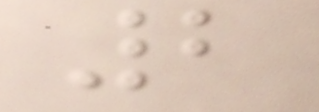2
